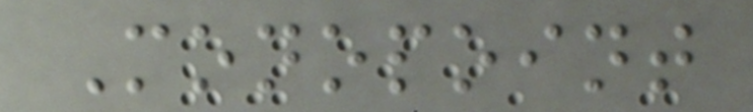Monopoint
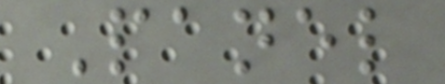Panel
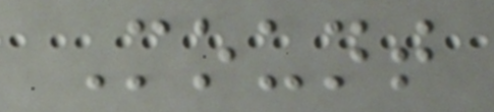Mount
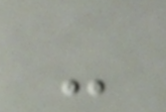-
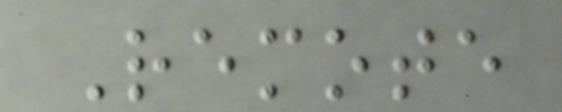Remote
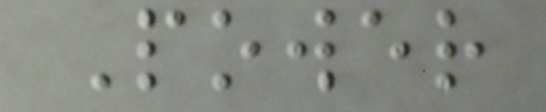Power
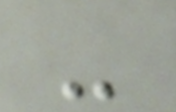-
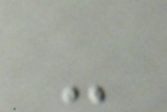-
